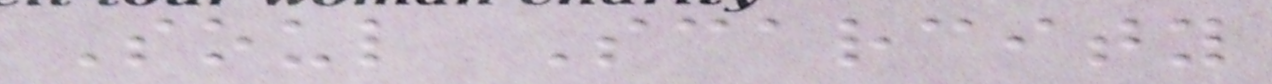Soul Scarcity
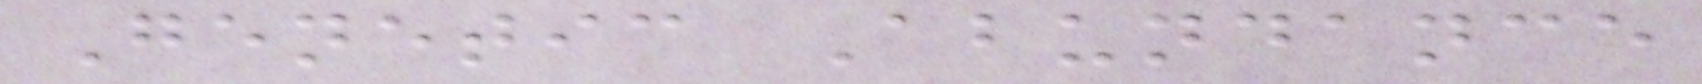Genetic Abundance
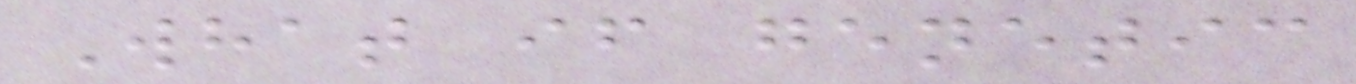What if genetic
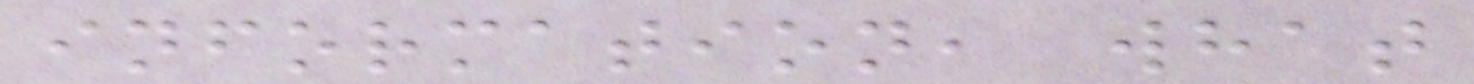information, what
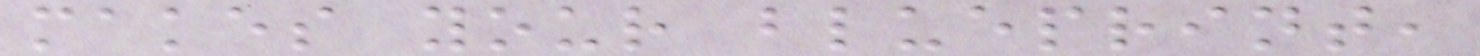makes your blueprint,
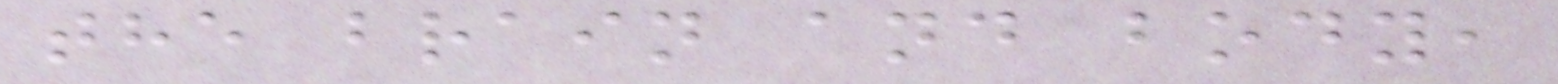the brain and body,
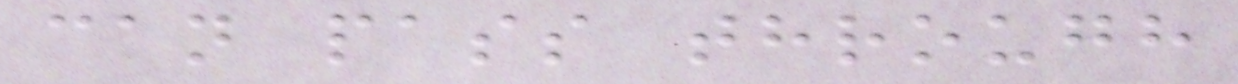can pass through
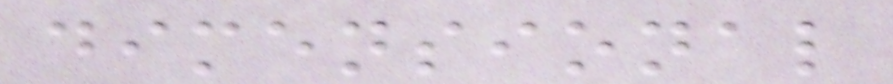dimensional
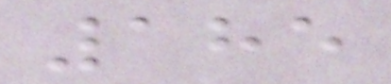185
